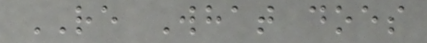RE What does
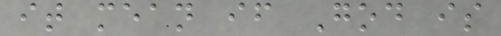it mean if God is
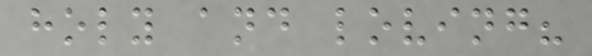holy and loving?
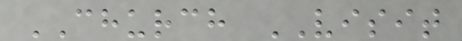CHURCH VISIT
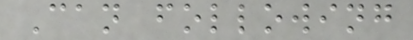Can following
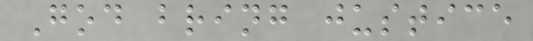God bring justice
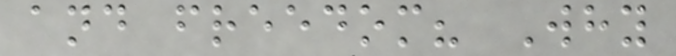and freedom? Why
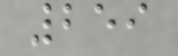259
